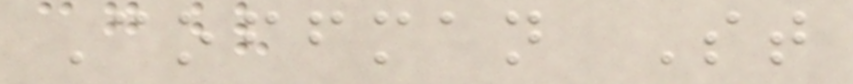Coffman St
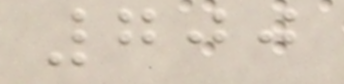700
